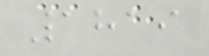1819
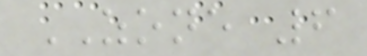ZONE 6
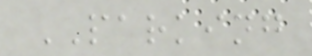PARKING
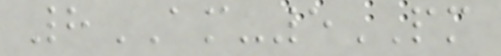8AM-5PM
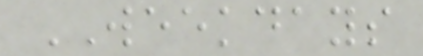WEEKDAYS
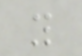y
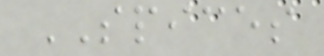SPICES
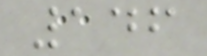146
